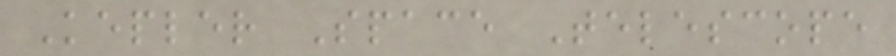Kepler Space Telescope
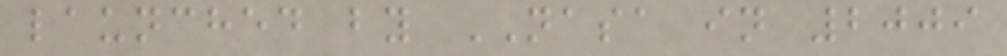launched by NASA in 2009
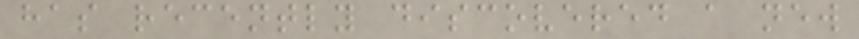has recently discovered a new
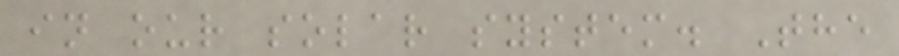in our solar system. The
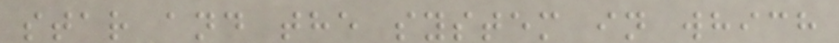star and the system in which
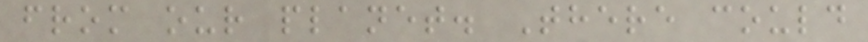from our planet. There could
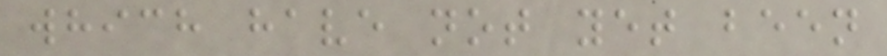which have not yet been
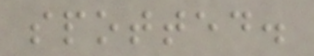spotted.
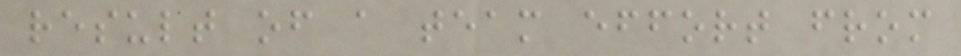result of a team effort from
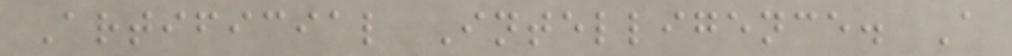Artificial Intelligence. A
